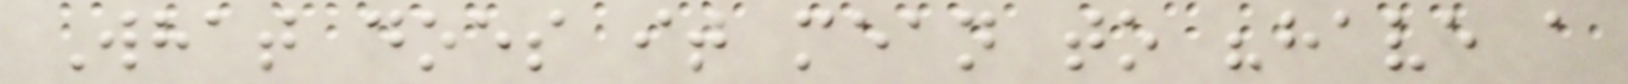What does it mean to "have a
